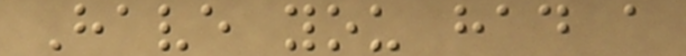Have you had a
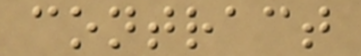contract
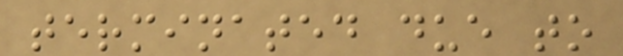terminated due to
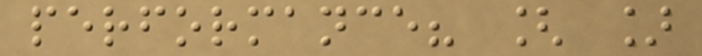performance? [ ]
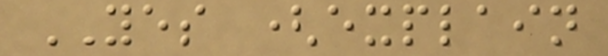YES (explain
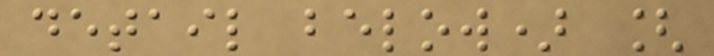detail below) [
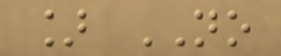] NO
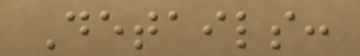Details:
